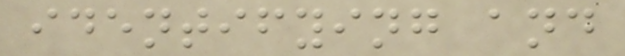identifying and
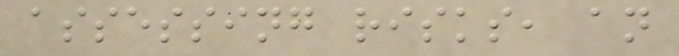assessing risks, an
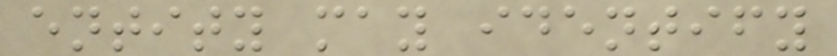entity may identify
